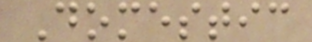Domestic
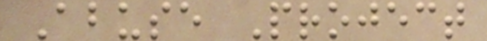Abuse Project
